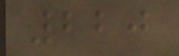220
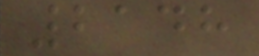2148
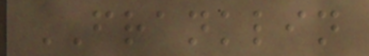FRANKLIN
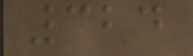324
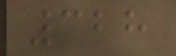328
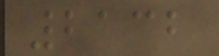2132
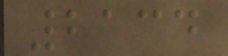2134
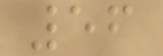56
